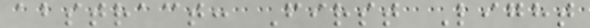abstract: First Light
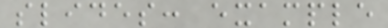slides: example
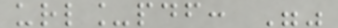url_pdf: ""
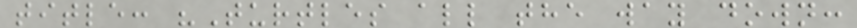title: "Turtles all the way down:
